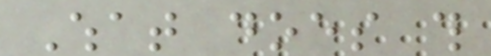What does this
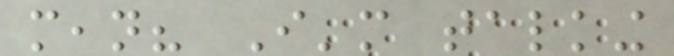mean? I'm talking
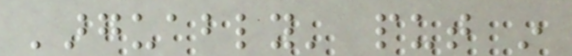'arguably' put in
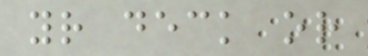your deck or
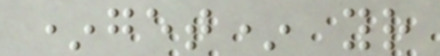*get* your
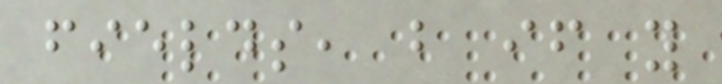fields, but if you
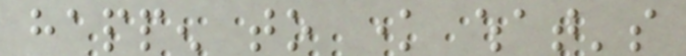happen to know what's
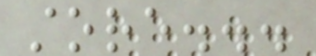store...
